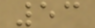53
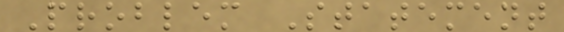Problem Statement
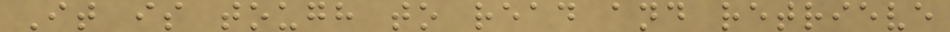It is tough to read and retrieve
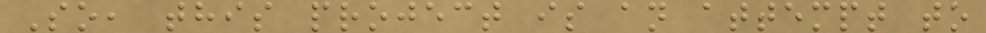So, this project is an attempt to
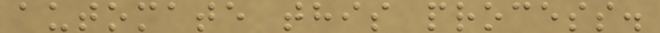automate this process.
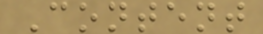Content
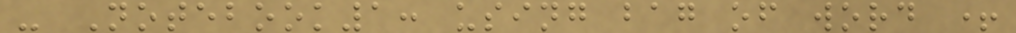- Notebook1: using bag of word +
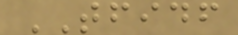TFIDF
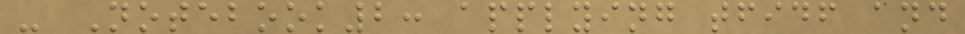- Notebook2: applying tfidf and
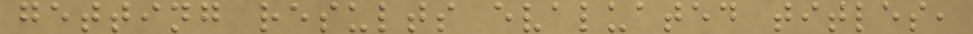getting results evaluated titles,
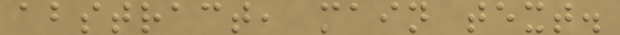abstract, main text.
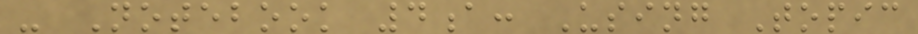- Notebook 4a: Using Topic
